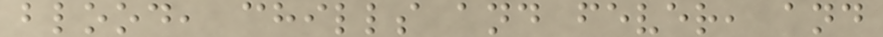blood, chills and fever, and
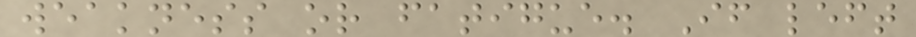weakness or fatigue. If left
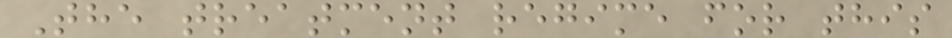The treatment regime for this
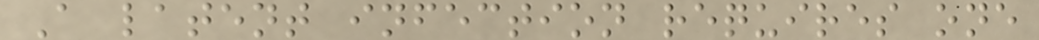A latent infection requires one
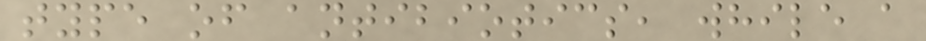type of antibiotics, while a
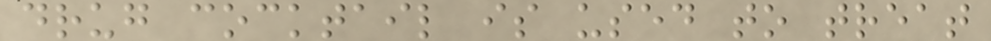drug cocktail is used to treat
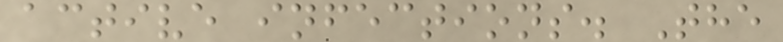active infections. The
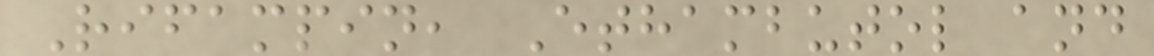Rifampin, Ethambutol and
